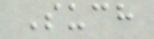Such
